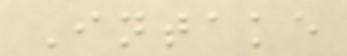Intake
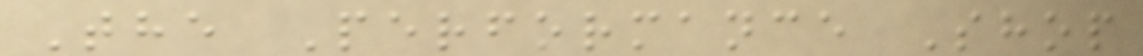The Performance Shop
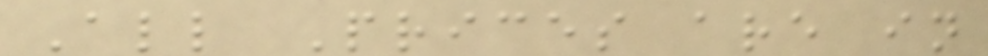All Prices are in
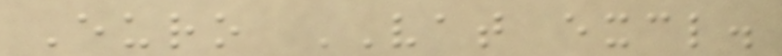Euro VAT excl.
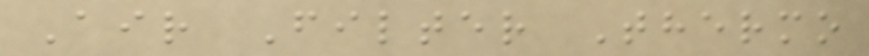Air Filter Thermo
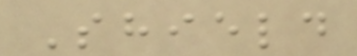Shield
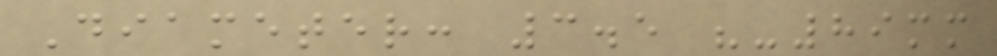Diameter: 3.5 "-89mm
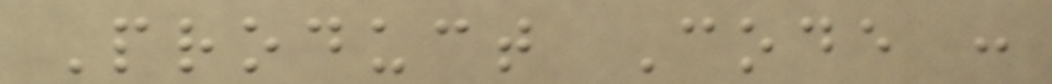Product Code :
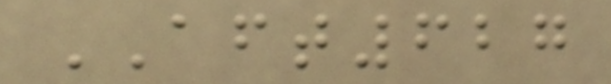AFT627
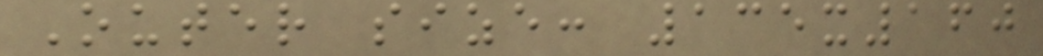Outer size: 135x160
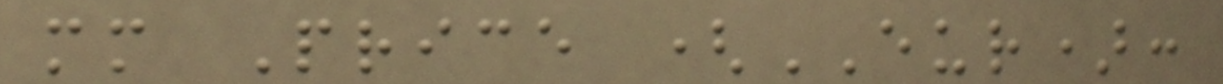mm Price (EUR):
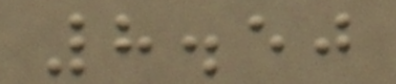8.50
